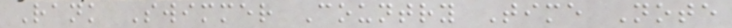Rank Swimmer Country Time Note
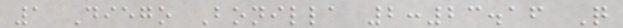1 Diego Bonilla 2:23.16 Q
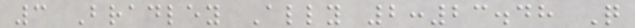3 Bradley Ally 2:23.48 Q
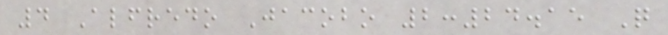4 Alfredo Jacobo 2:24.15 Q
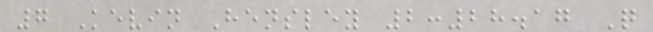7 Kevin Hensley 2:28.17 Q
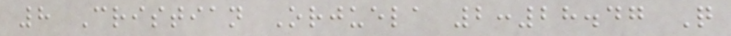8 Cristian Orjuela 2:28.47 Q
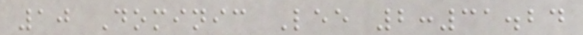10 Dominic Lee 2:31.24
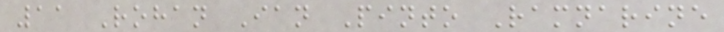11 Rohan Ian Pinto Ramnarine
